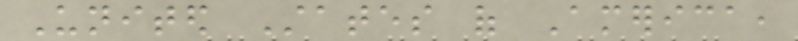United States of America,
